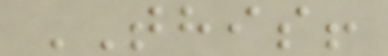THIS!
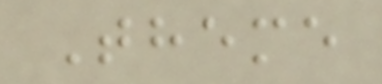Theme
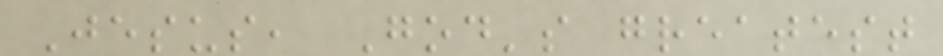Jesus, God's greatest
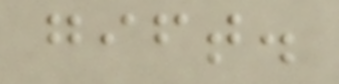gift.
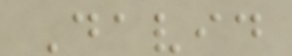David
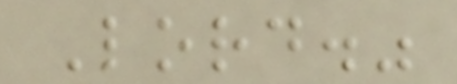Lord."
